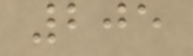205
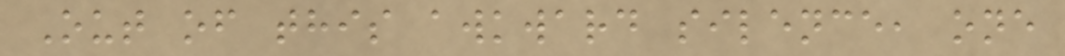Out of this awkward silence, one
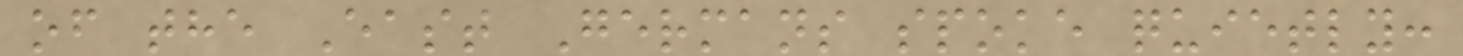of the East Germans spoke quietly:
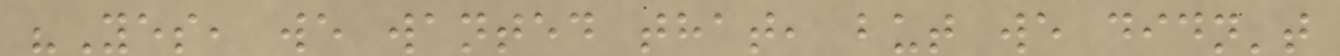"Yes, we wanted that, but we didn't
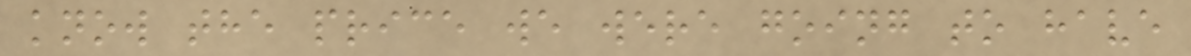know the price we were going to have
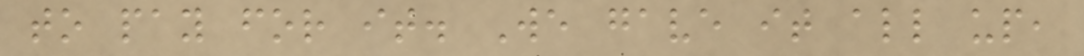to pay for it. We gave it all up,
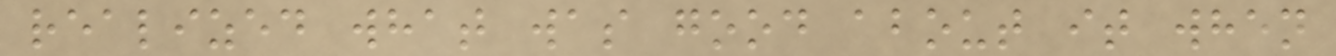realized what was good about it when
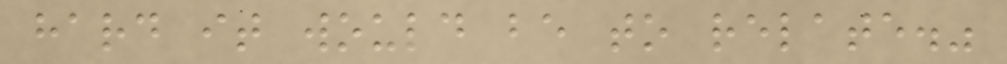hard it would be to relate."
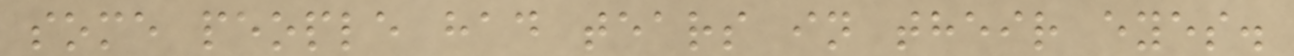some people had tears in their eyes.
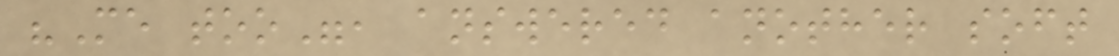"Me too", answered another soft
